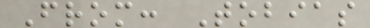From: Tobias
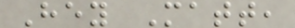Hey Matt,
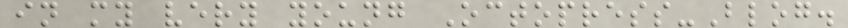in my very young Octopress-Blog.
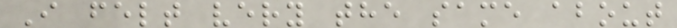I felt very the same about
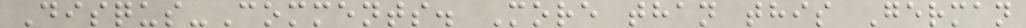Disqus-Comments. More than this German
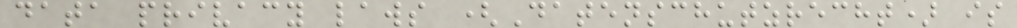data privacy laws (Datenschutzrecht) is
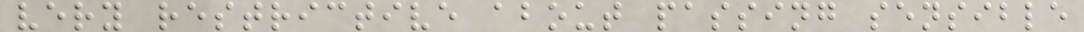very restrictive about passing sensible
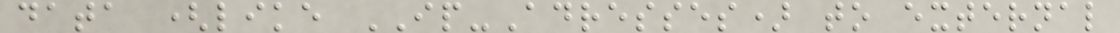data (like IP-Adresses) to external
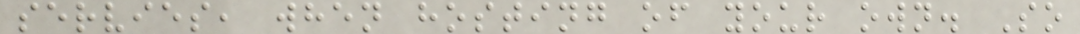servies, when hosting of your own. So
